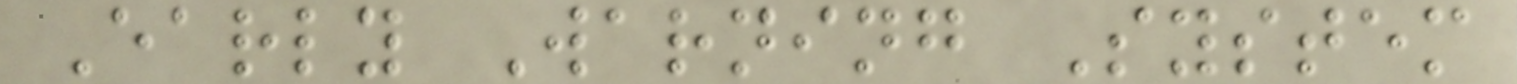Early Warning System
